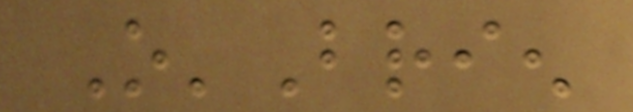O'Brien
